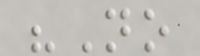"No
